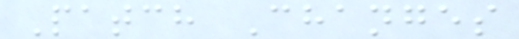Patch Changes
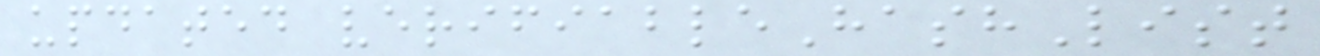updated verifiableHashList
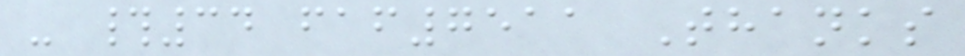- #34 faf7511 Thanks
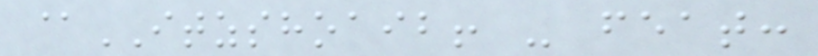@ITZSHOAIB! - feat:
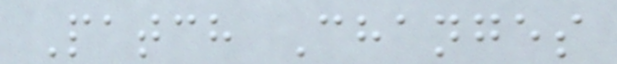Patch Changes
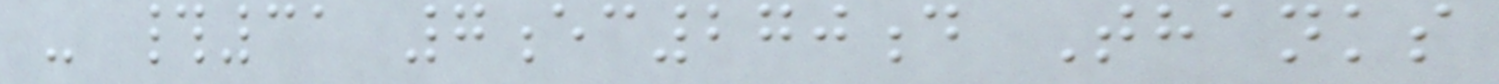- #31 7ec270d Thanks
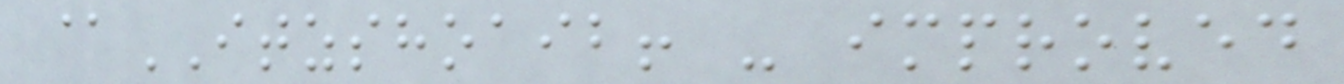@ITZSHOAIB! - improved
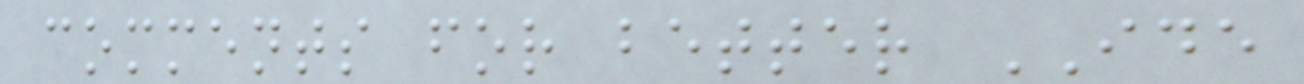comments for better IDE
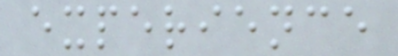experience
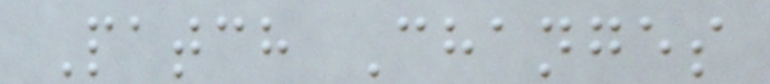Patch Changes
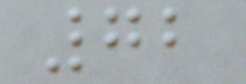72
